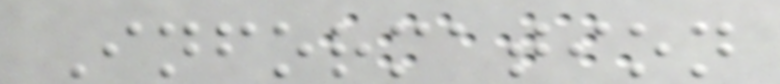Information
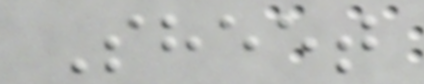Sheet
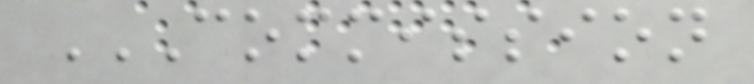COMMISSION
